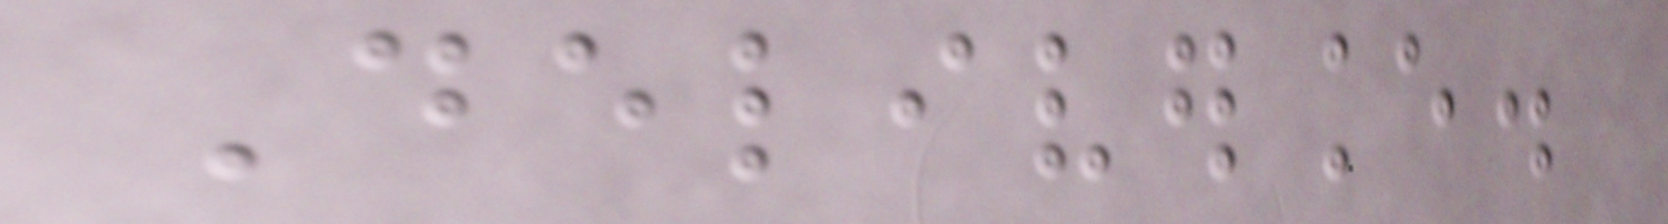Deliverance.
